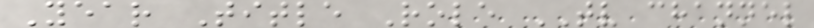Year Title Role TV channel
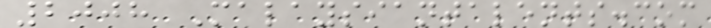2008 Malaysiantalents.com
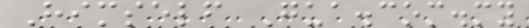Himself Gua.com.my
